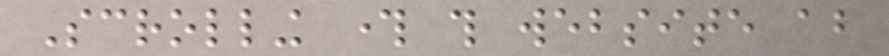Scrolling through this website about
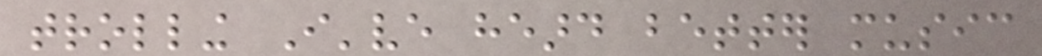trolling I've heard better music
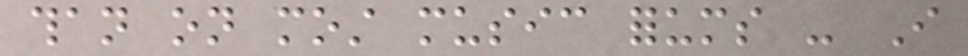than on most music forums - I
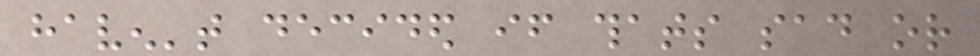haven't decided if thats sad or
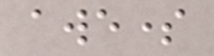awesome
